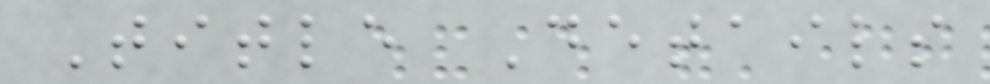Title Details
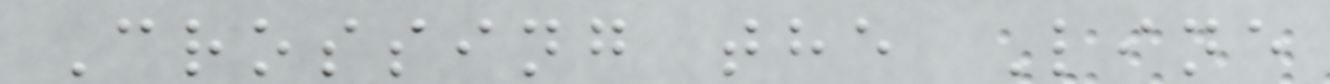Crossing the Line
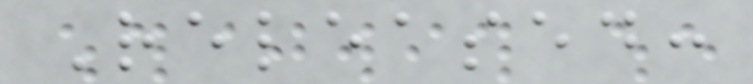Released:
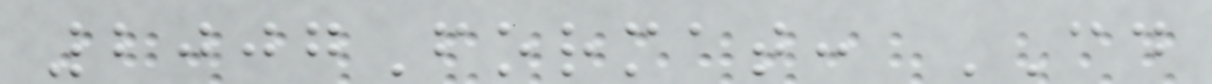2007Format: CD
